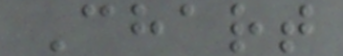Chart
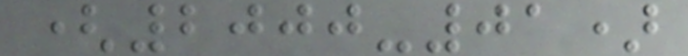(2000-01)
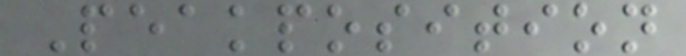Peakposition
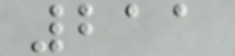211
